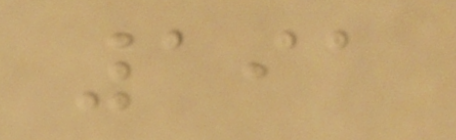191
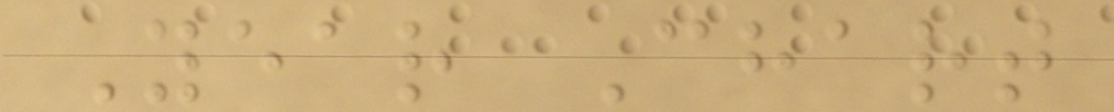Year Chart
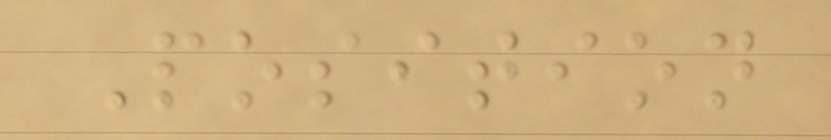Position
